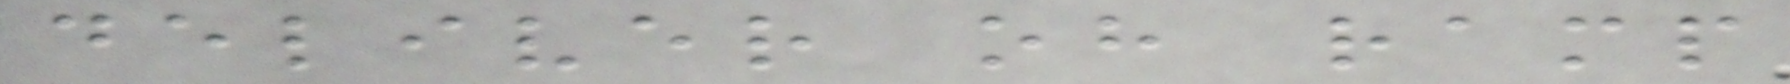deliver oh ramp
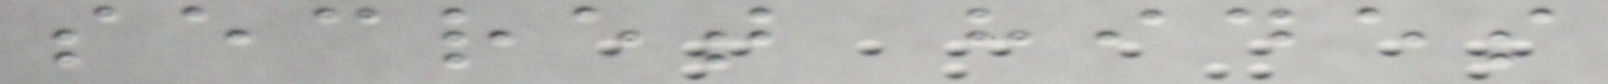secret hides
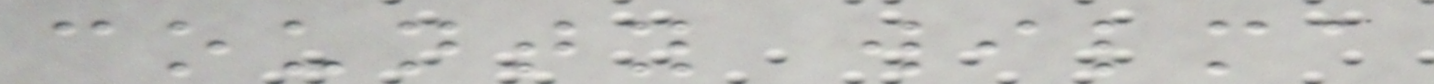county wilma
